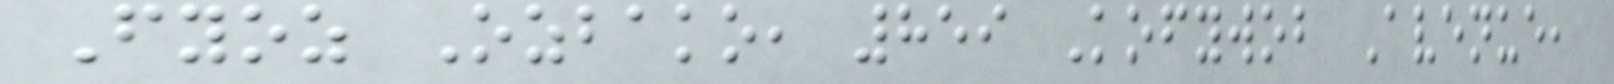Fyoz Ozbako, 859 Kofywob Avenue,
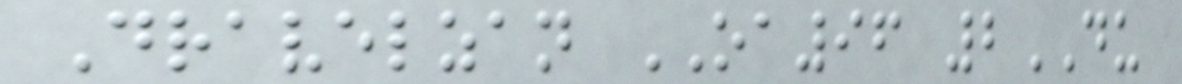Dravelzan OA96 2DU
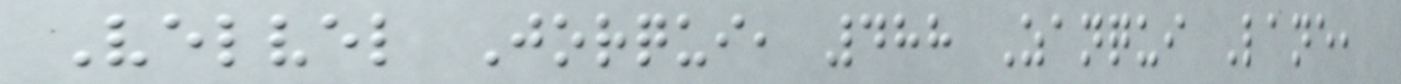Velvel Jorqui, 488 Zanqui Lane,
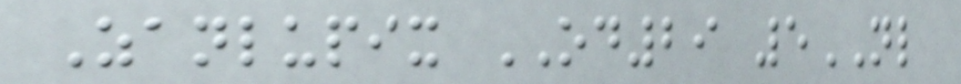Zanlupix OD29 5NL
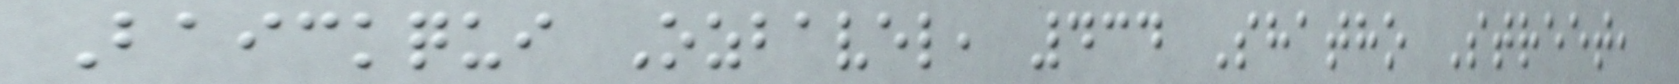Baickqui Ozbavel, 434 Shatho Street,
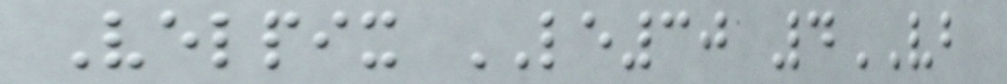Velpix LE30 4VB
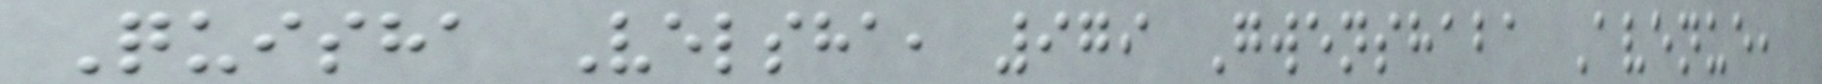Quisha Velsha, 979 Gwenshaba Avenue,
